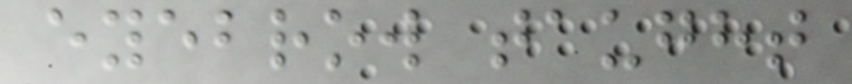eyebrow taught
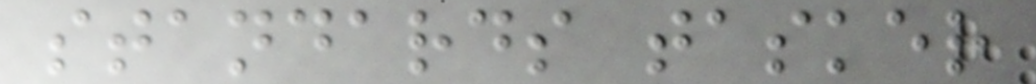standards tasker
